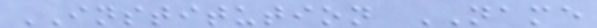INSTITUTION NAME
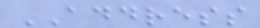ADDRESS
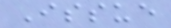Issue
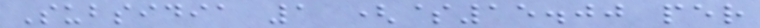Subsidia 1 ($15.00 per
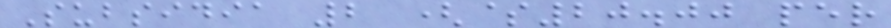Subsidia 2 ($20.00 per
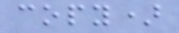copy)
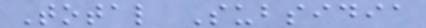Total Subsidia
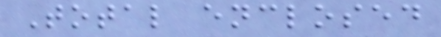Total enclosed
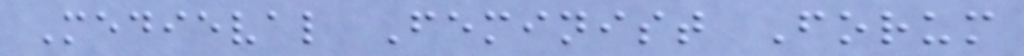Medieval Feminist Forum
